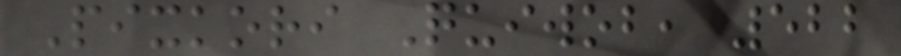Pixkori Quiwob, 522
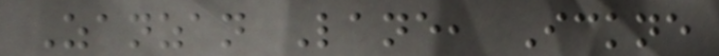Zanzan Lane, Ickne
